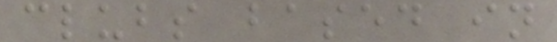clubs based in
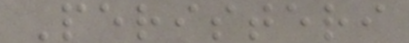Peristeri
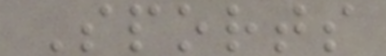Sports
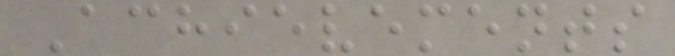Achievements
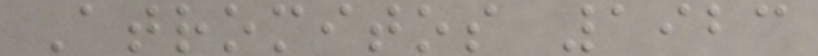Atromitos 1923
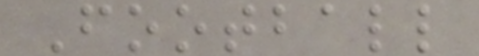Football
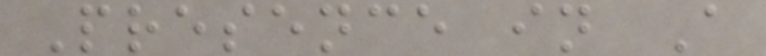Presence in A
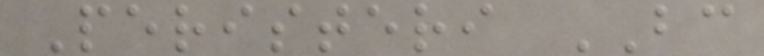Peristeri BC
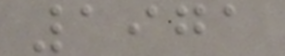1971
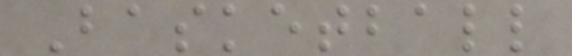Basketball
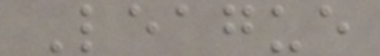League
